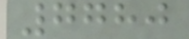7780
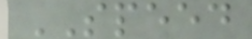SPEED
